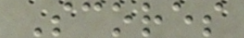Scores
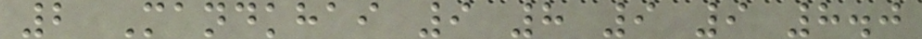2 Mandkhai 9 8 9 9 8.0
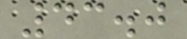43.0
